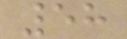58
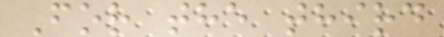For the third
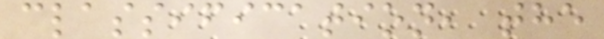classification, the
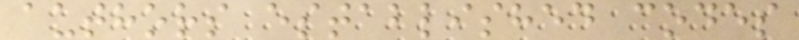authors established codes
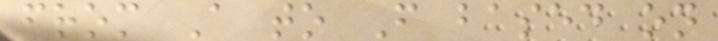from A to F based on
